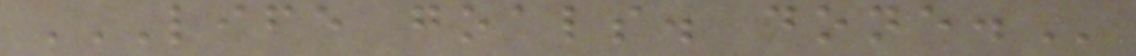LIFE GOALS. DONE.
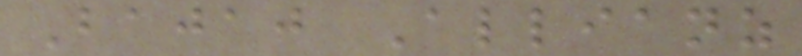Bajaj Allianz
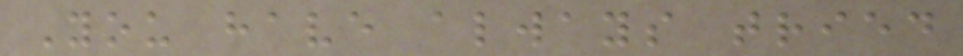You have always tried
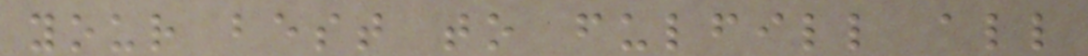your best to fulfill all
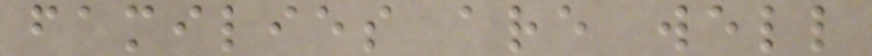families are well
